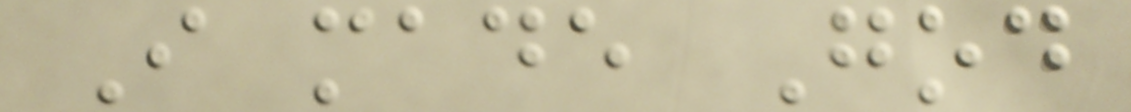I made God
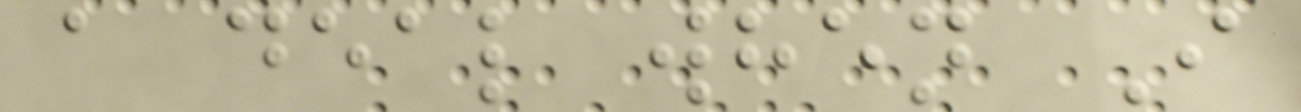a deal when I
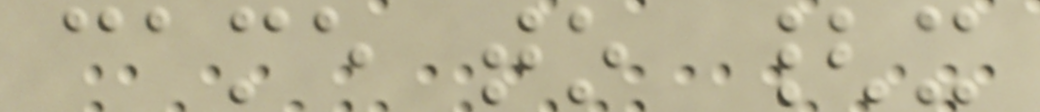came to {x
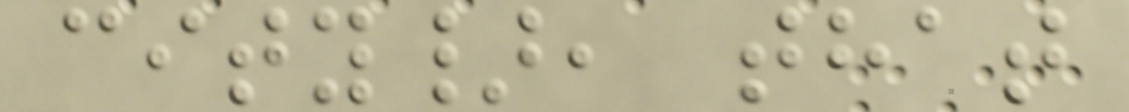city}, that
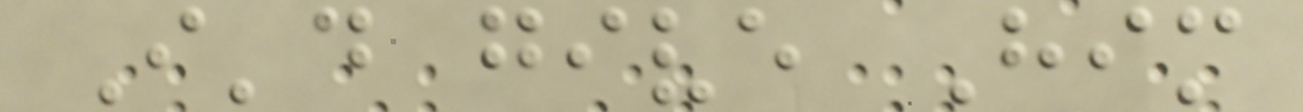I'd give Him
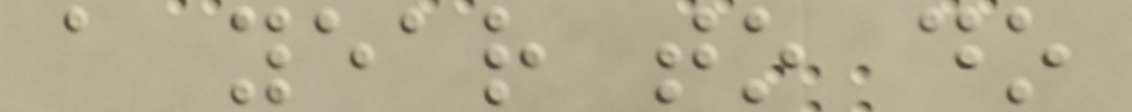a year to do
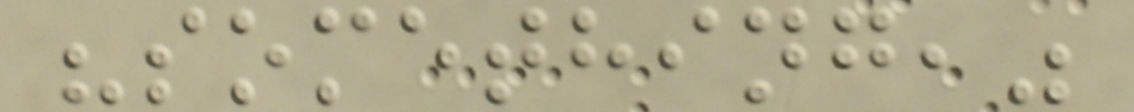"something,"
